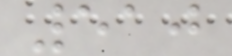510
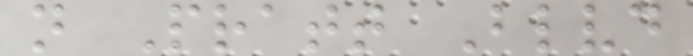n Pratt Blvd
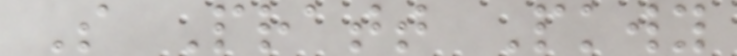S Pratt Pkwy
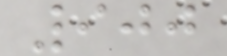900
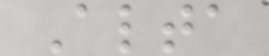Alta
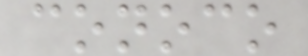conoco
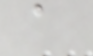a
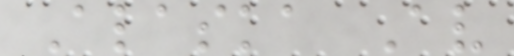Alaska Av
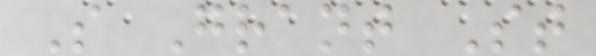S Grant St
